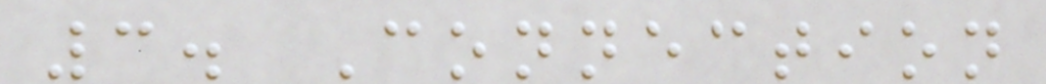3. Connection
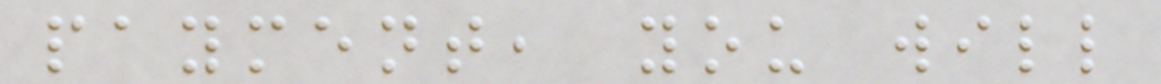payment, you will
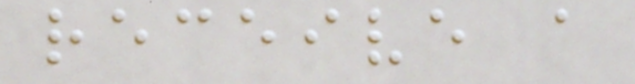receive a
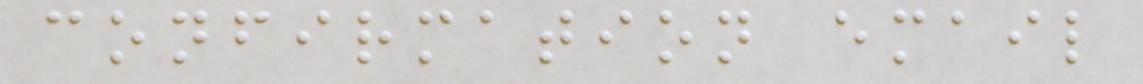confirmation email
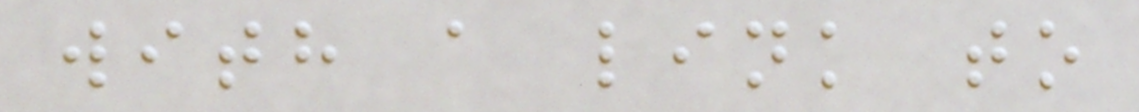with a link to
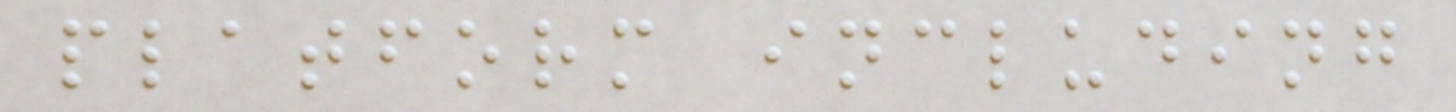platform including
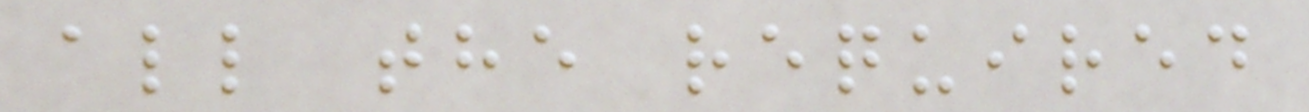all the required
